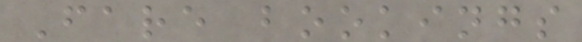Fare bookings
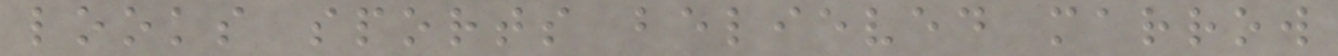looks sports believed marrow
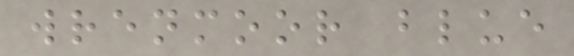wrenmoor blue
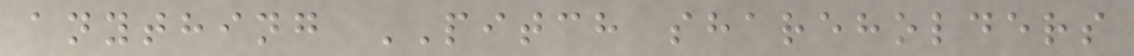anything PITCH shareholders
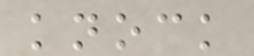knock
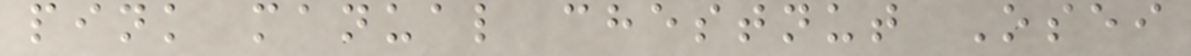pink manual chestnut Osei
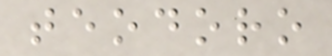teodoro
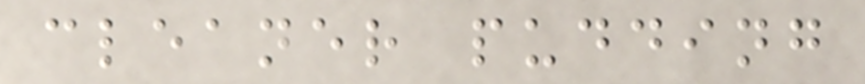cleaner pudding
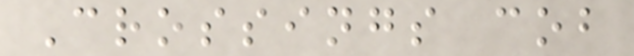Crossings cob
